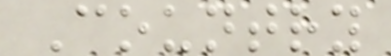Country
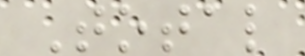Total
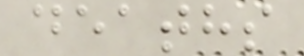deaths
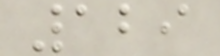129
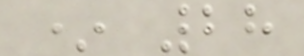* 28
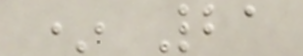* 21
